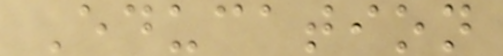Education
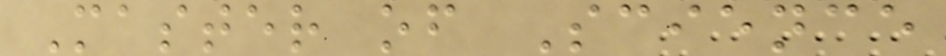Master of Science
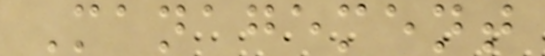Management
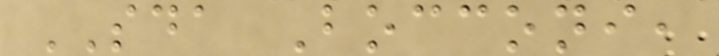SDA Bocconi,
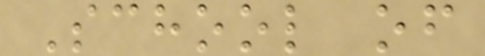School of
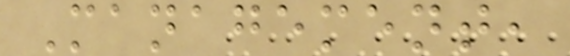Management,
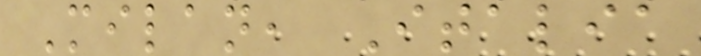Milan, Italia
